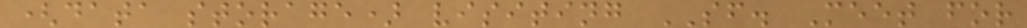(data storage) visiting SF. Meet for
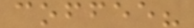coffee?
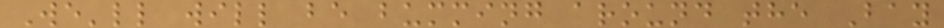We'll will be bumming around the Bay
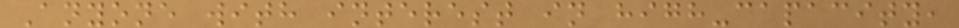Anyone with interest in high-capacity,
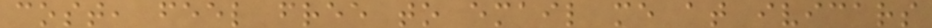cost, feel free to email me at ivicars
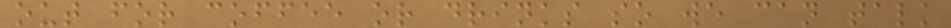out for coffee or drinks so we can talk
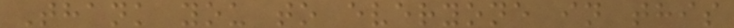Thank you to everyone in this
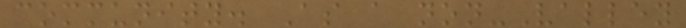community. As a non-Valley
